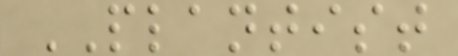PLANTIST
